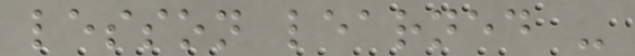lesson learned -
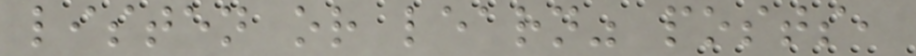listen or learn" posts,
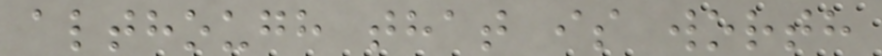although that is worth
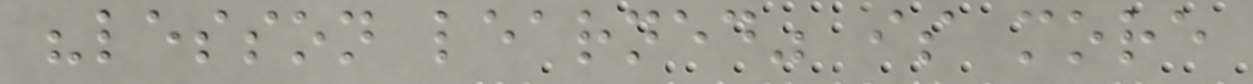"lesson learned" is more
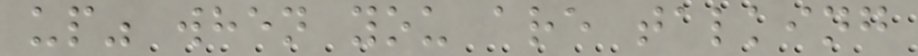up" when you are talking
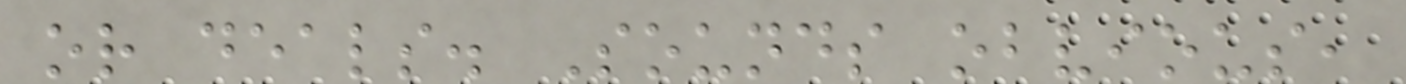or deals. Sounds obvious,
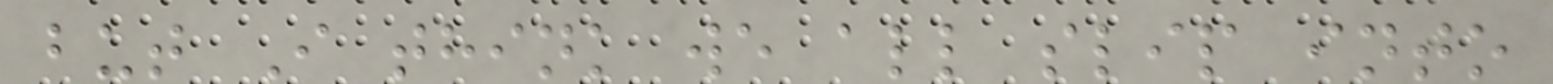but I think we all slip into
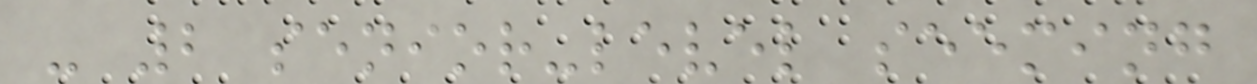- 2 senior-level seeming
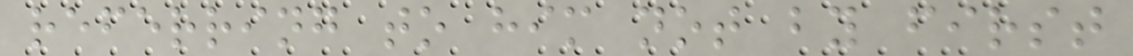referring to him not by first
